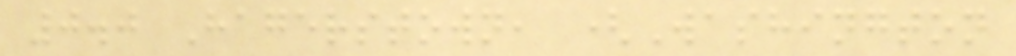0.0 Hagerstown, (Washington
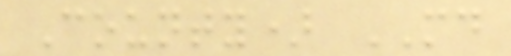County) MD
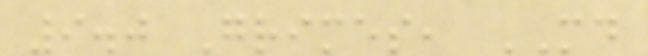9.0 Grimes, MD
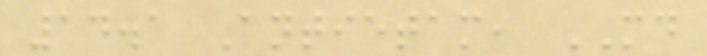14.1 Antietam, MD
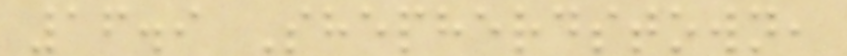16.9 Shepherdstown,
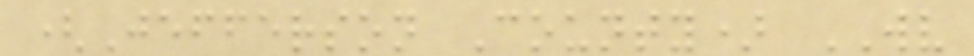(Jefferson County) WV
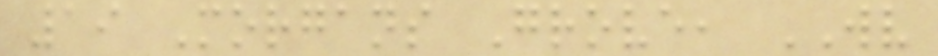19 Morgans Grove, WV
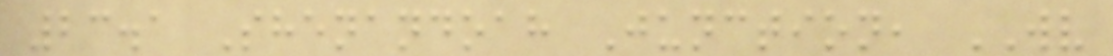23.1 Shenandoah Junction, WV
